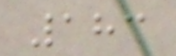183
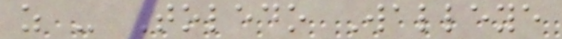z - Toledo Walleye
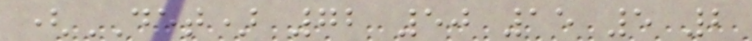(DET) 72 50 15 5 2
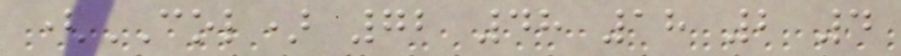(COL) 72 48 18 2 4
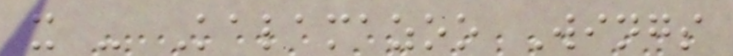x - Kalamazoo Wings
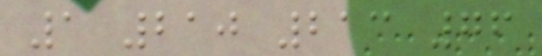1 210 213 76
